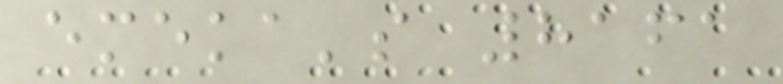emeka's 8161
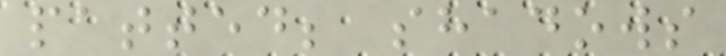patted; shadows
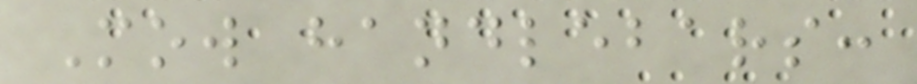Mow handlebars:
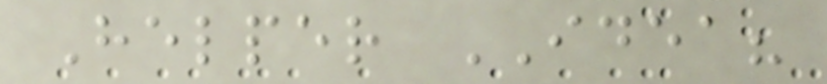Helper IDEA?
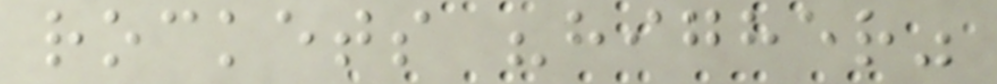rockets "higher"
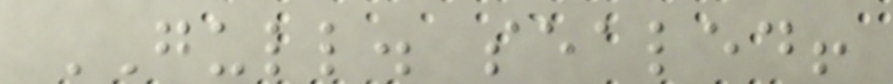GULL. sealed!
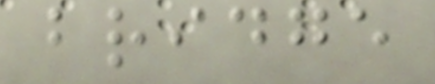bridge
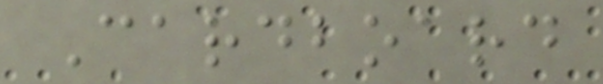Cardboard
